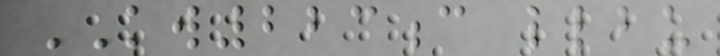KW223c llbu
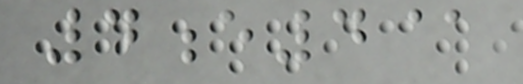4e4@
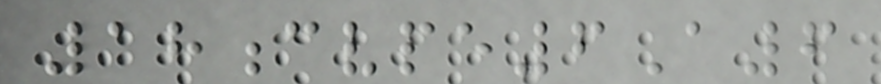18cvpe6A6
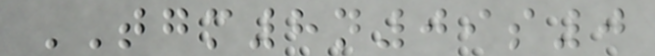TGM8n09s0
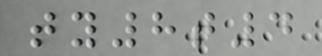ty8t4
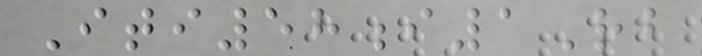Iti58i1Rb
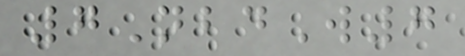7NbdW7
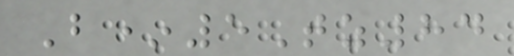B*5Tz84
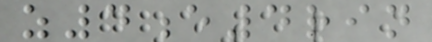z4e4rin
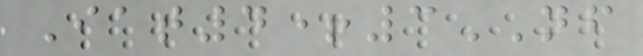Iat4+3NF
